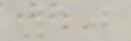10
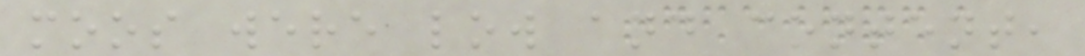moos were low and content,
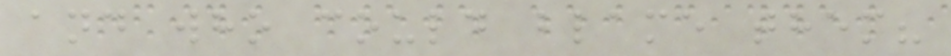and who could blame them?
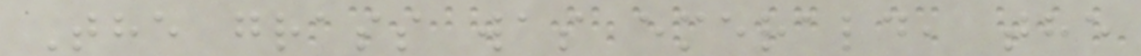The grass was emerald, the
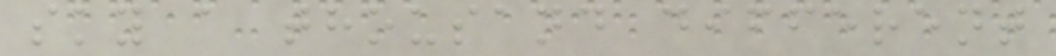sky a thousand different
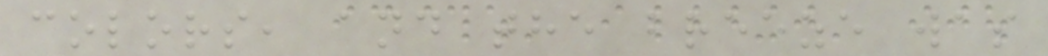colors, and the breeze was
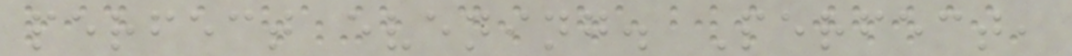perfect evening. Perfect,
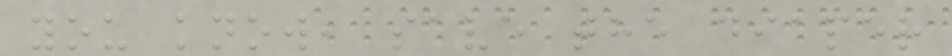you know, save the diaper
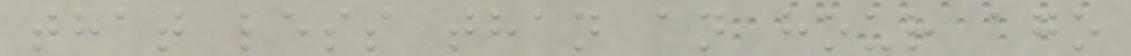that less than an hour ago
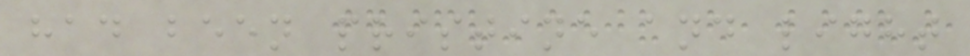had been pristine and light
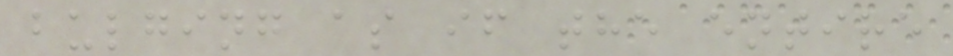bulging as if the entire
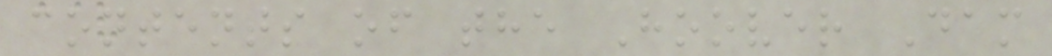contents of the Hoover Dam
